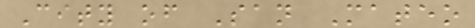City of San Mateo
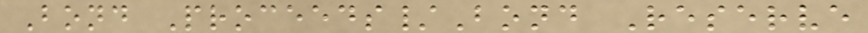Bond Proceeds/Bond Reserve
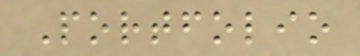Portfolio
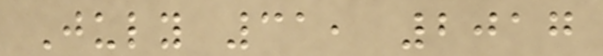July 31, 2017
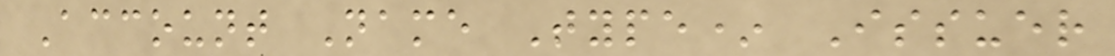Account Name Type* Issuer
